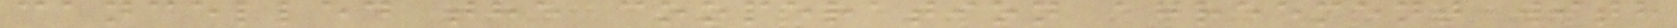cancelled the cooperation agreement with
